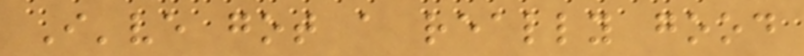I've got a really good
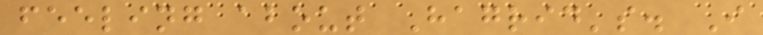feeling about Hagrid's. I
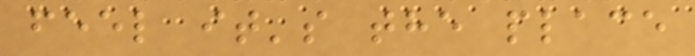feel it's the place
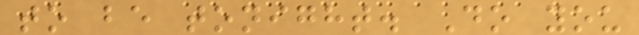to be tonight. Do you
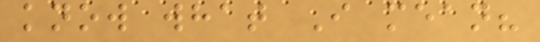know what I mean?
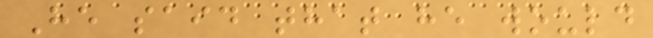He said that he would
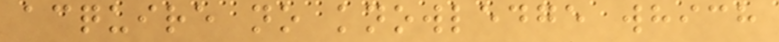acquire no knowledge which
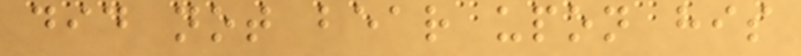did not bear upon his
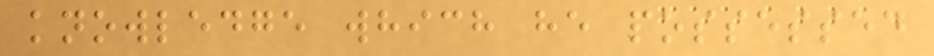knowledge which he possessed
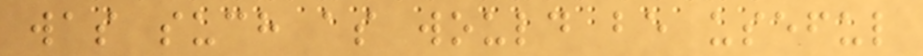was such as would be useful
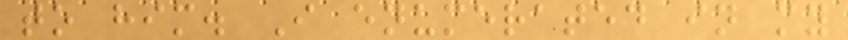to him. I enumerated in my
